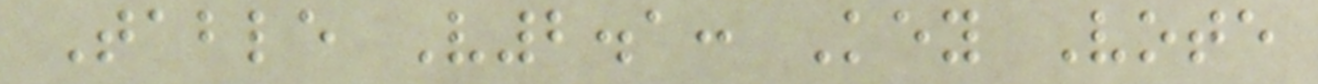Table V2.1: Key Vote
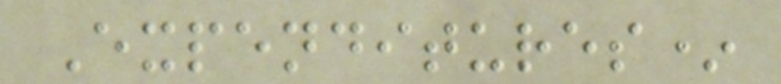Expenditures*
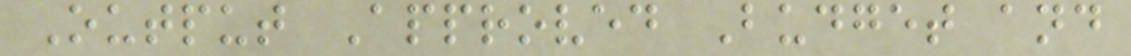Output Approved Budget and
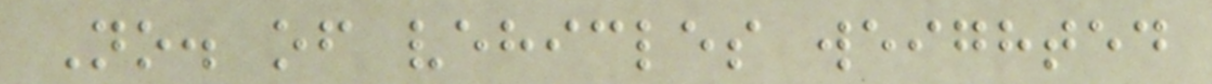No. of vehicles weighted
